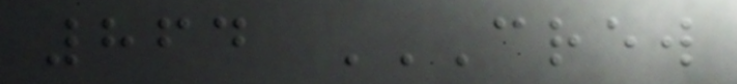864 CREW
